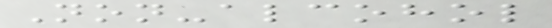Non-alcohol
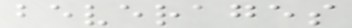beverages
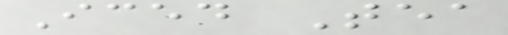Iced Tea
